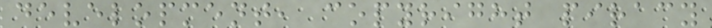development, copyright piracy
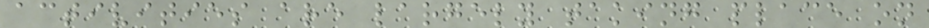activities are largely taking place on
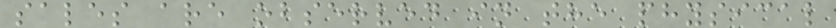sales are observed in the physical
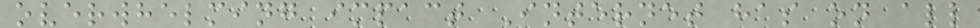overwhelming impact Internet has on all
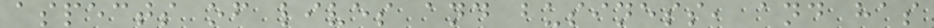aspects of lives and business, and has
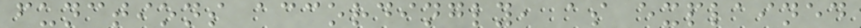functions accordingly, as explained
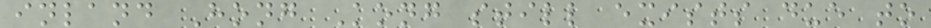inland Hong Kong still exists due to
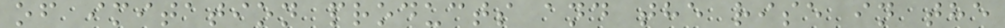of imitation products and the rise in the
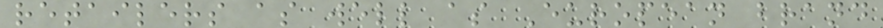retailers as well as European brand
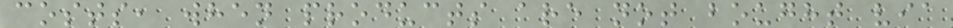costs, when products are not bought via
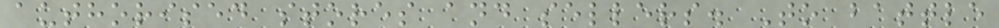authorised stores and sellers. To battle
